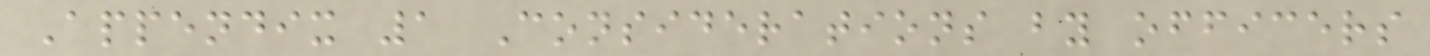Appendix 1 Considerations by officers
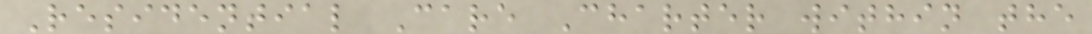Residential Care Charter within the
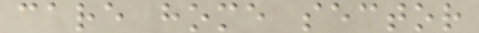care home sector
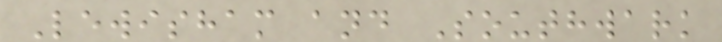Lewisham and Southwark
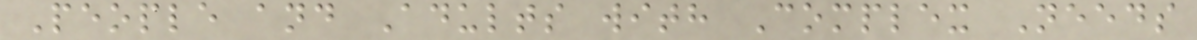People and Adults with Complex Needs
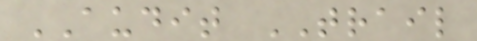AUDIT TRAIL
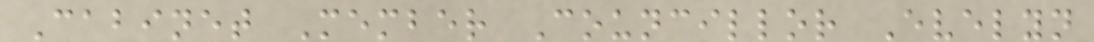Cabinet Member Councillor Evelyn
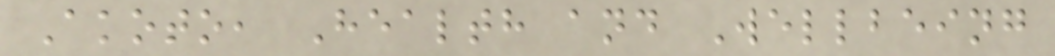Akoto, Health and Wellbeing
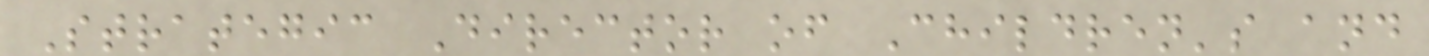Strategic Director of Children's and
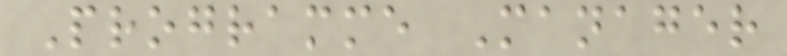Programme Manager
